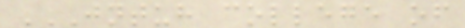JNTUH COLLEGE OF
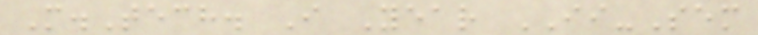M.Tech. I Year II-Sem
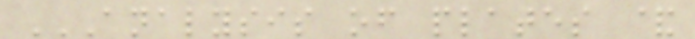ANALYSIS OF PLATES &
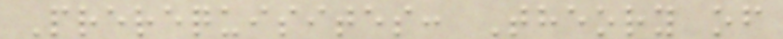Prerequisites: Theory of
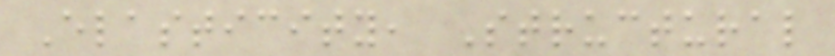Elasticity, Structural
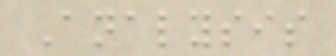Analysis
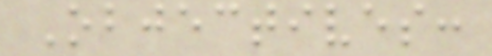Objectives:
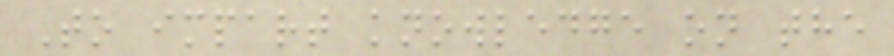To impart knowledge on the
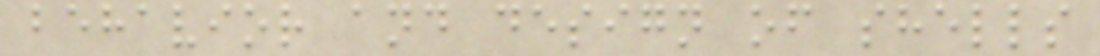behavior and design of shells
